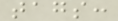tags:
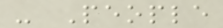- People
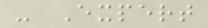- Expert
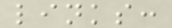links:
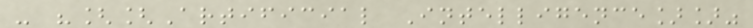- "[[Artificial Intelligence]]"
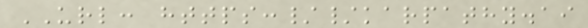URL: https://karpathy.ai
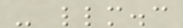- llm.c
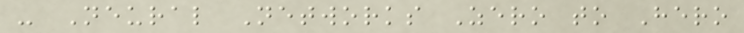- Neural Networks Zero to Hero
